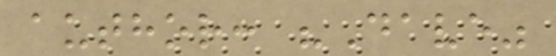author: "Dave"
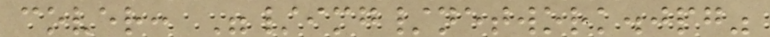cover: "/img/network.jpg"
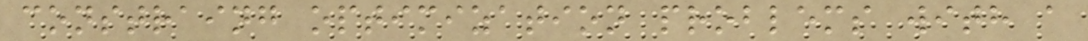constraing optimization problems with a
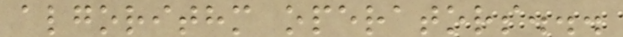algorithm operators...
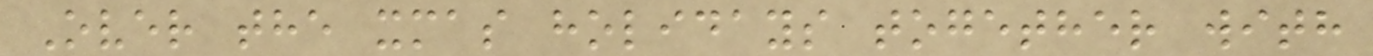Over the xmas holidays together with
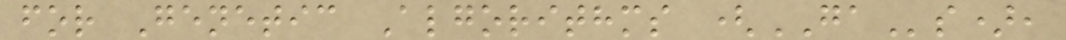for Genetic Algorithms (GAs),
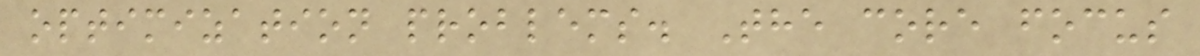optimization problems. The core focus
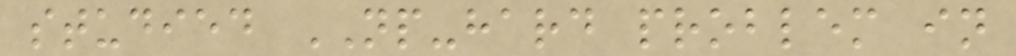studied NP-hard problem in
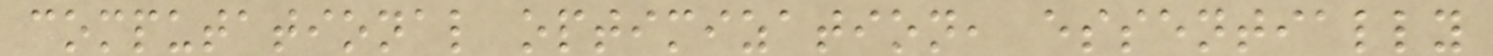computational optimization, essentially
